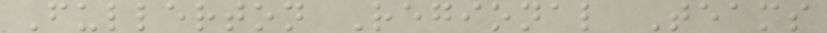Fullerton Regional Teams
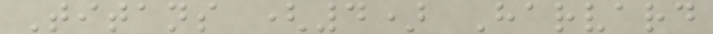Titans (4) Harvard
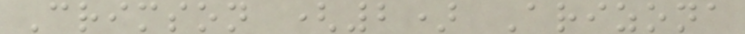Crimson (2) Arizona
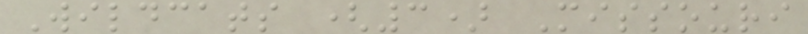Wildcats (3) Missouri
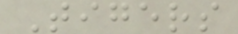Tigers
